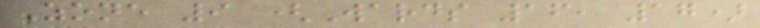Zone 9 (Wards 16, 17)
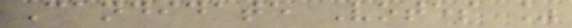Candidate Votes %
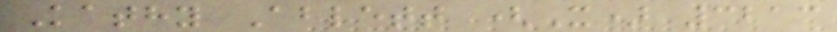Kathy Ablett (X) 3213
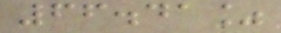66.41%
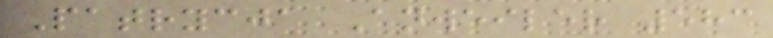Patrycja Anweiler 583
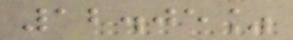12.05%
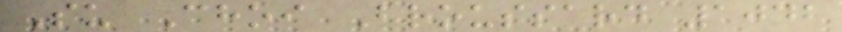Su Choi Broussard 1042
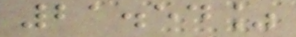21.54%
